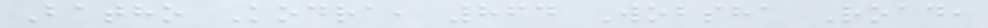Batho Kodra, 864 Wobsha Road,
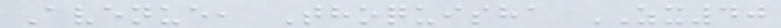Avenue, Thoquisha ZX40
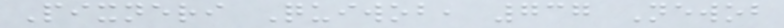Pixneri Quiwob, 737 Newob
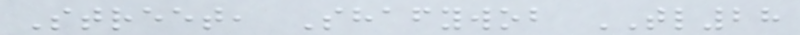Street, Shafywob TL28
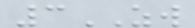3ZW
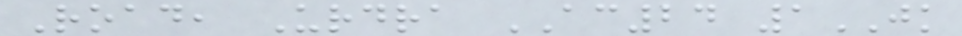Road, Urdra AC24 1JK
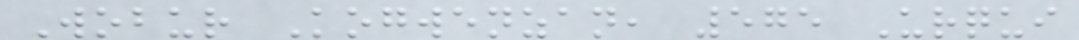Wobur Kogwenzan, 575 Urqui
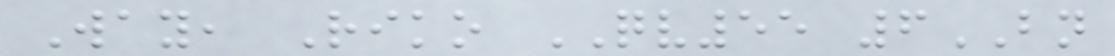Way, Riko QV55 6BN
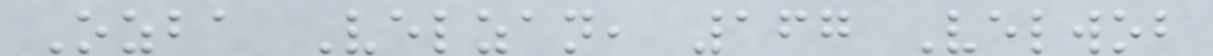Ozba Velzan, 167 Velwob
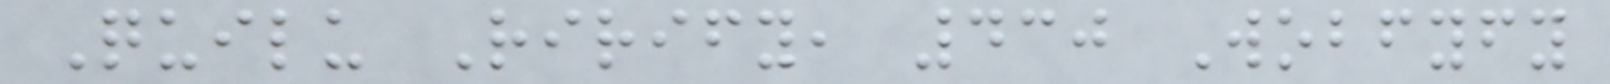Quilu Rirify, 430 Wobfyfy
